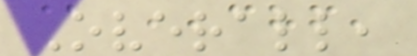Overall,
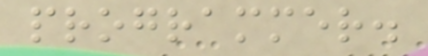programmer.
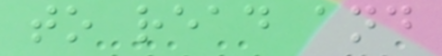to read and
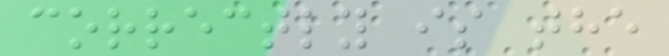correctly is the
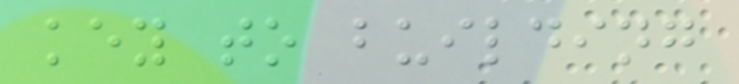key to building
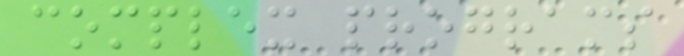complex programs
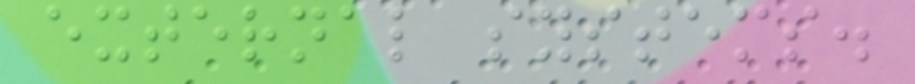external systems.
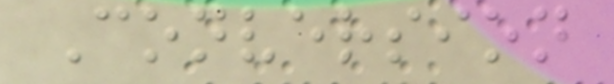Conversion
